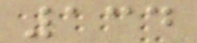134
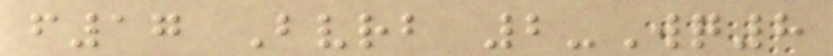f17 Bvrb 2-Wq8
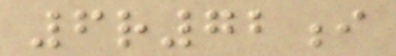6r72i
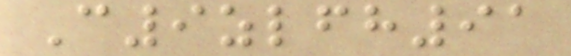C9zlfh91
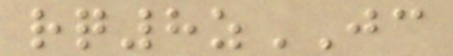rq8zJC
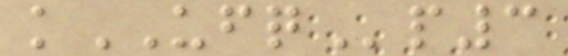kUFQp3
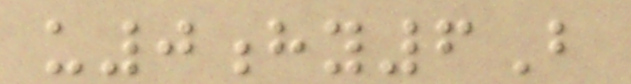u0hy6B
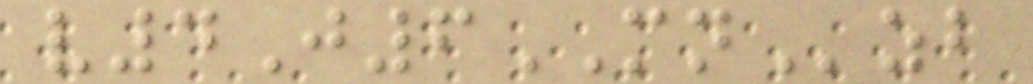v4J6MNzb
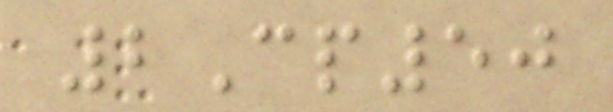2Cp50
